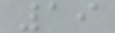19
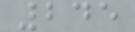245
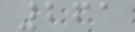261
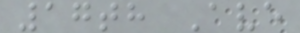17th Ave
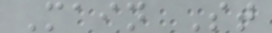Main St
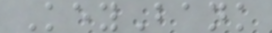KeyBank
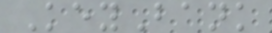KeyBank
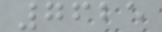7625
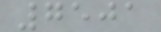7501
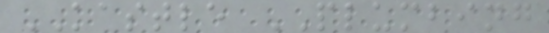KASTLE PLUMBING
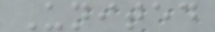United
